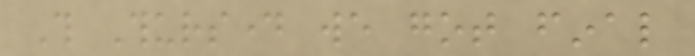This Thursday we got final
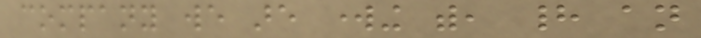company we are working with, had an
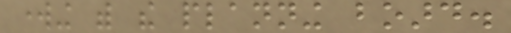working with the planning board.
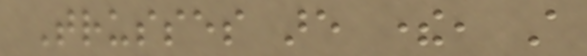Trusses are there, still
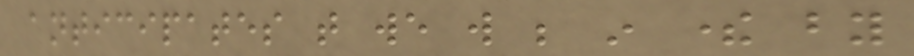anticipates that we will be in there by
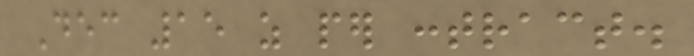Dec 15 as per contract.
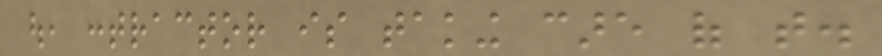out, contractor is taking care of that.
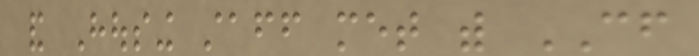and Housing staff met with CF
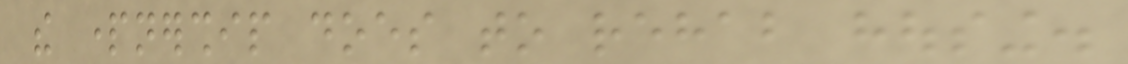the partnership does to rehab housing.
